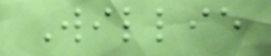Willie
